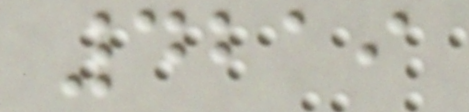4219
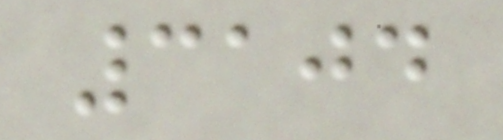3104
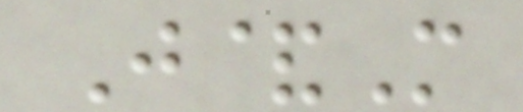J&M
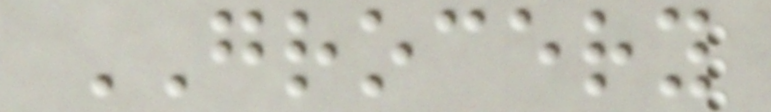GROCERY
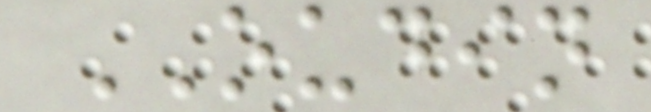OUDIN
